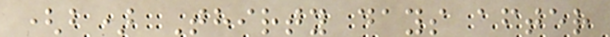(b) Thirty days after
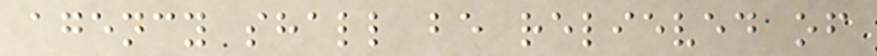agency shall be relieved of
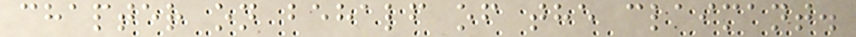chapter on behalf of the claimant.
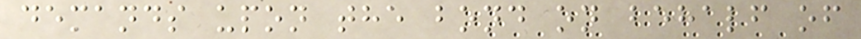demands upon the bond on behalf of
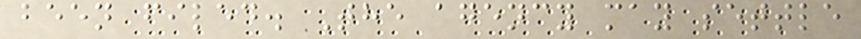been filed. The agency may settle
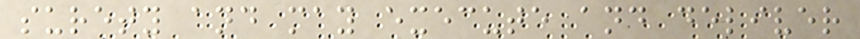surety and may execute and deliver
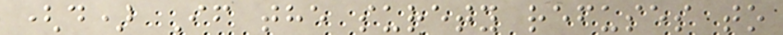(d) If the surety refuses to
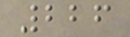226
